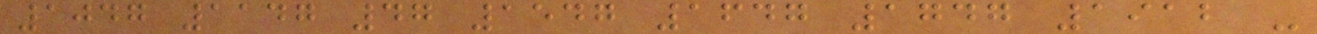1047 1147 47 1547 1647 1747 1912 -
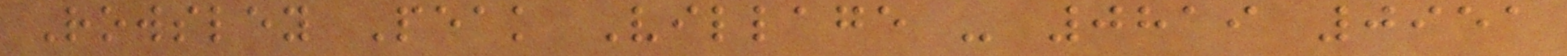Rowsley Peak Village - 0819 0951
